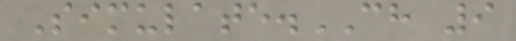Simulate.CH 9
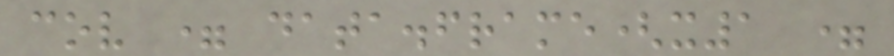cov = data.frame(x1 =
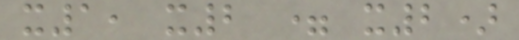x1, x2 = x2)
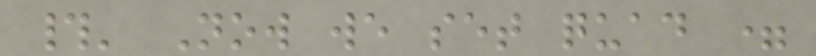#' Now we set quad =
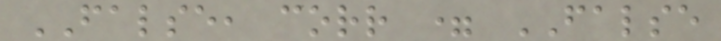FALSE, corr = FALSE
